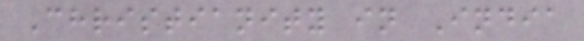Christianity in India
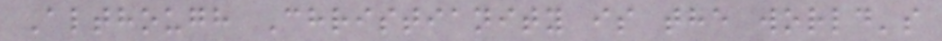Although Christianity is the world's
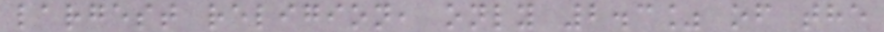largest religion, only 2.3% of the
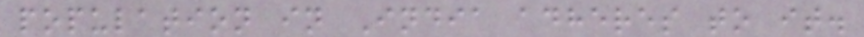population in India adheres to it.
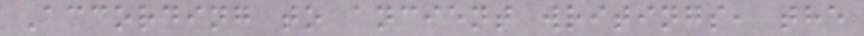According to ancient writings, the
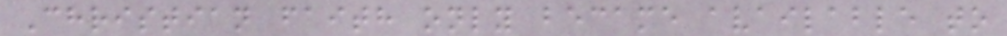Christian faith only became available to
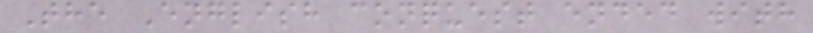The English conquest ended with
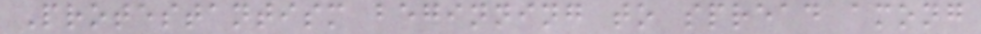Protestantism beginning to spread among
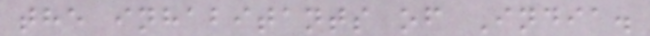the inhabitants of India.
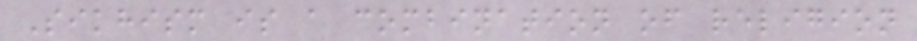Sikhism is a combination of religion
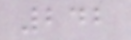242
